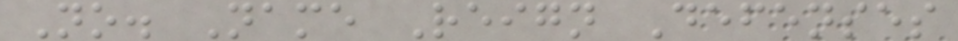No. Name Reign Defenses
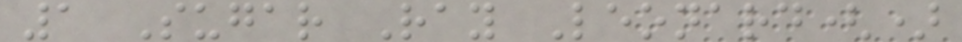1 Sugar Ray Leonard()
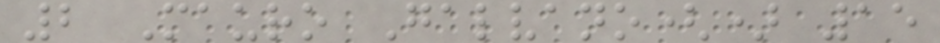2 Mauro Galvano() 15
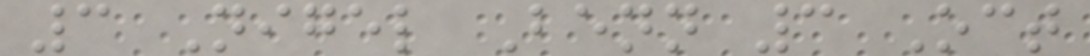3 Nigel Benn 3 Oct
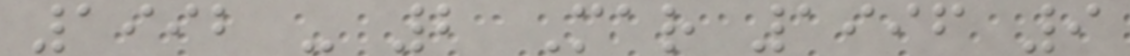1992 - 2 Mar 1996 9
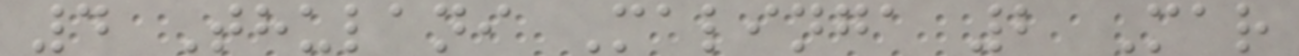4 Thulani Malinga 2 Mar
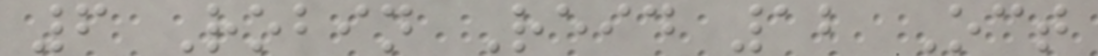6 Robin Reid 12 Oct
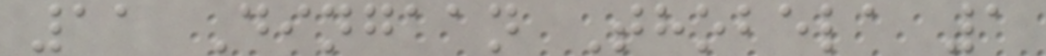11 Dingaan Thobela 1
